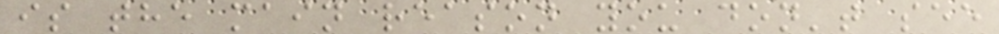is the main reason you don't see
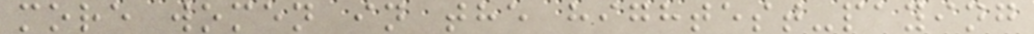more women in the hightest-paying
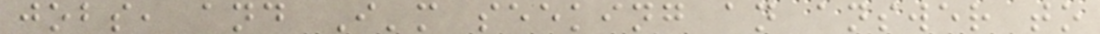jobs, and I'm seeking an answer to
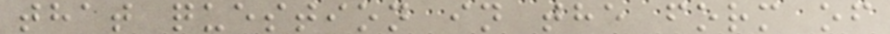that question in the form of
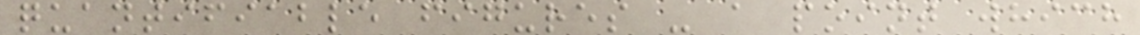quantifiable figures - a point which
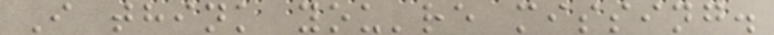I think you're missing.
